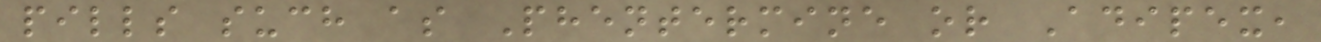pills such as Phentermine or Adipex,
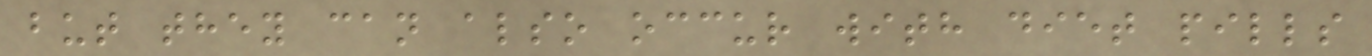but they can also occur with diet pills
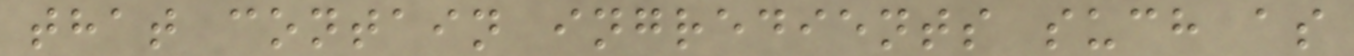that contain ingredients such as
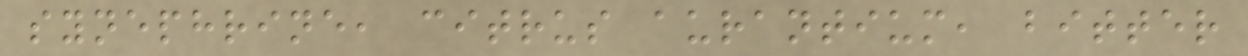synephrine, citrus aurantium, bitter
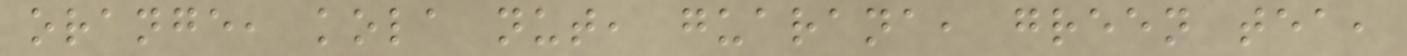orange, kola nut, guarana, green tea,
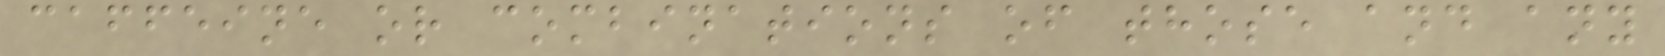caffeine or combinations of those and any
